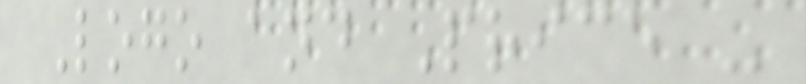Logo and Price -
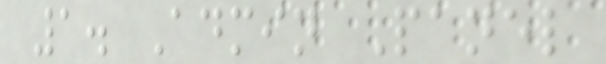1. Admin Panel
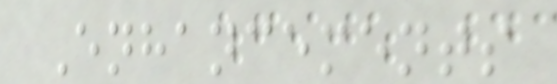Enhancements
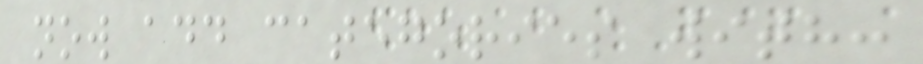now add categories with:
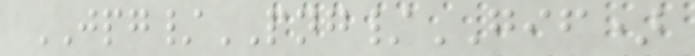JPG/PNG/GIF)
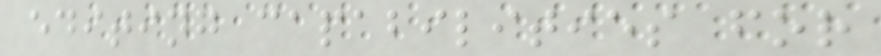editing capabilities for
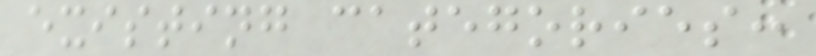existing categories:
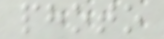photo
